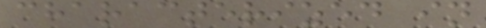characterized in
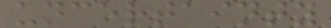uncertainty
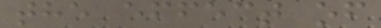the effect of
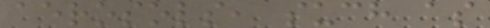aerosols, such as
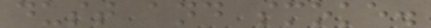dust and smoke.
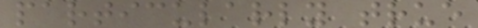particularly true
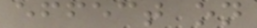effect on
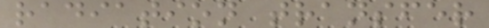radiation transfer
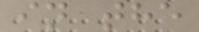in the
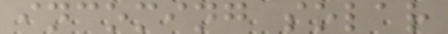incoming solar
